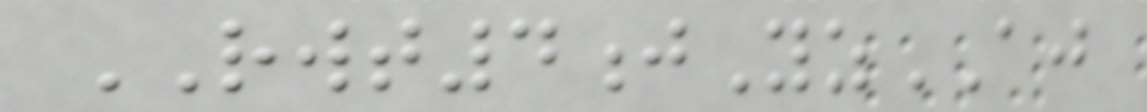RWT4jYzAJ
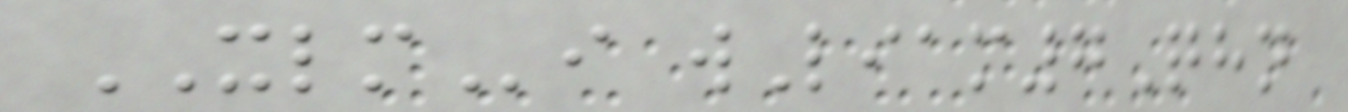XLMi wLiam7Qhn
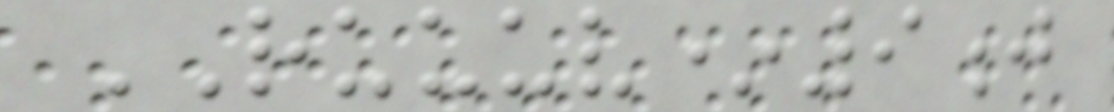RUUUV*9j
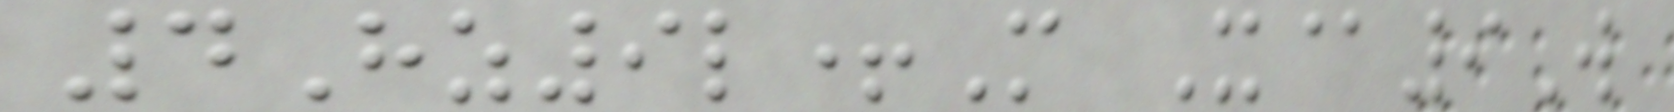4Hz9l+M X@9W
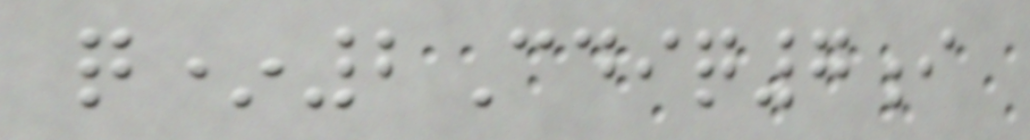q*2Cdiq7i
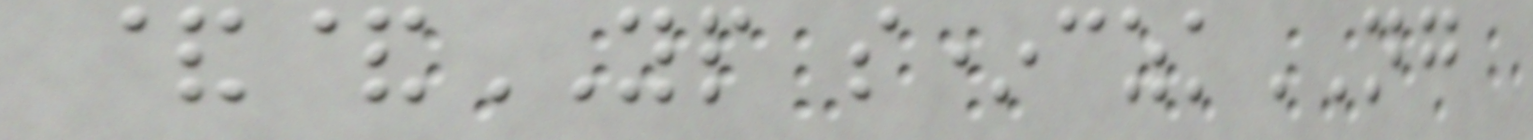&&YP s*czkNG
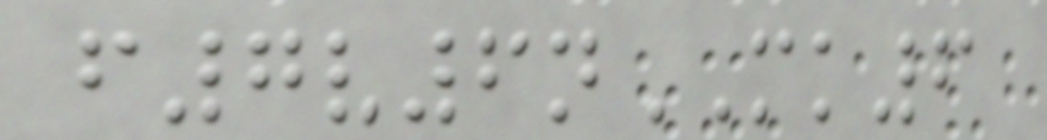f7v6nMK6
